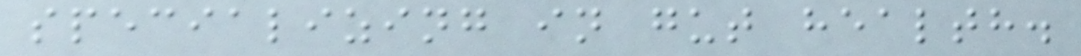specializing in gut health.
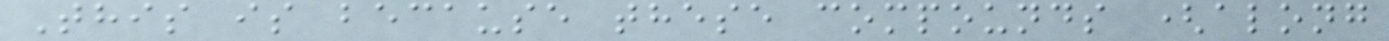This is because these compounds (along
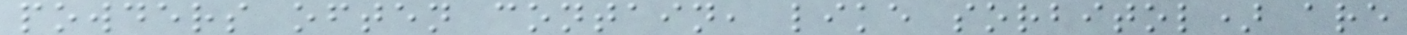powders often contain, like sorbitol) are
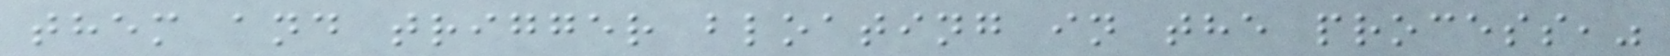them and trigger bloating in the process,"
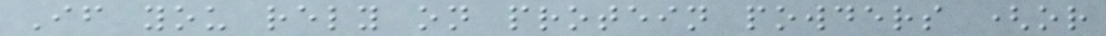If you rely on protein powders (or
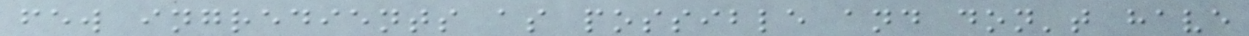few ingredients as possible and don't have
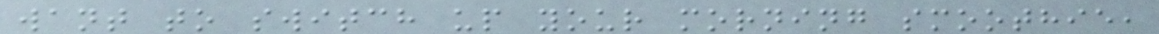want to switch up your morning smoothie,
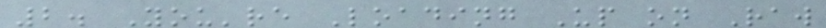2. You're Loading Up on Raw
